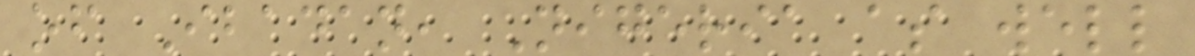of Ibadan, Nigeria as well
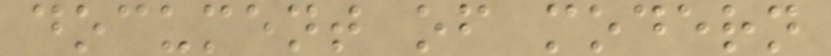document of modern
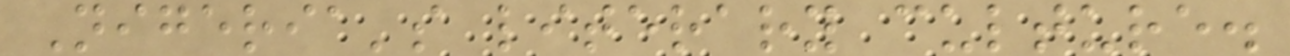Nigeria's literary culture.
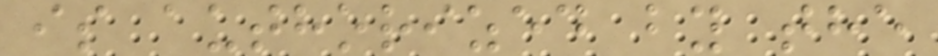is authorized by the
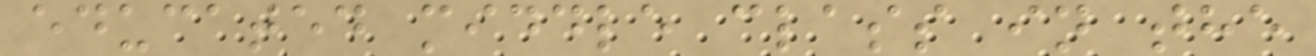educated middle class in the
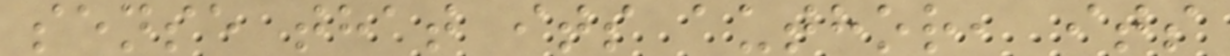sense that its author, its
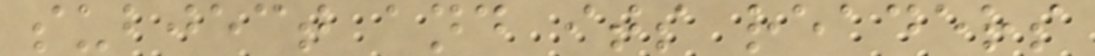subject and its readers
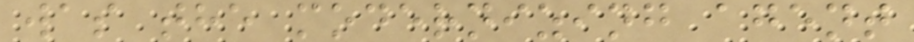was the modernizing agent
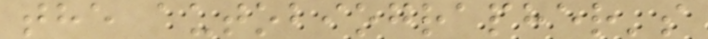the autobiographer's
